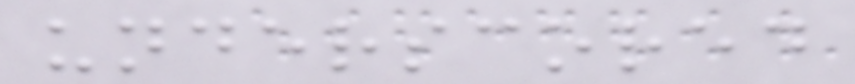underscored
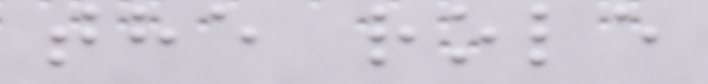the role
